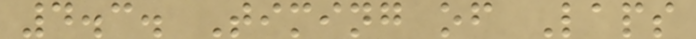4.3. Timing of Laps
